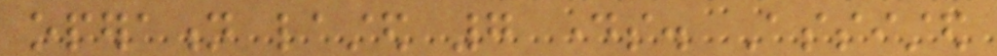operation lasted 7 days. Assisted
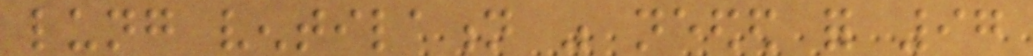lung ventilation was needed for 97
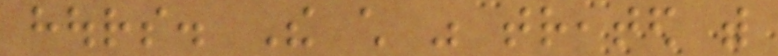hours. The child was treated with
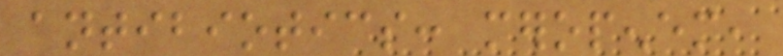antibiotics: meropenem,
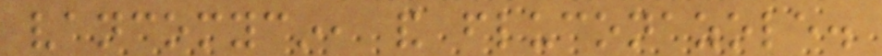vancomycin, and fluconazole.
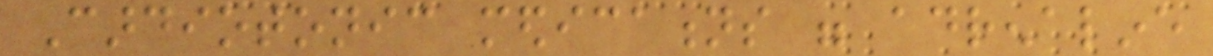Cardiotonic medications were adrenaline
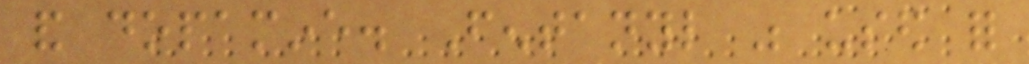and dopamine. Fentanyl was used for
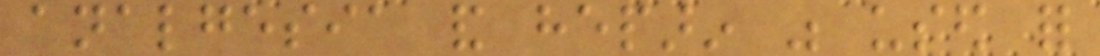analgesia and heparin was used for
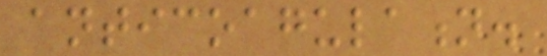anticoagulation.
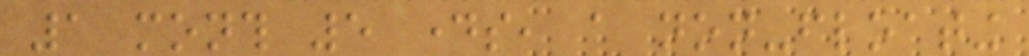1 month 5 days, a non-floating
